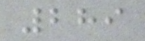289
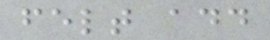felt add
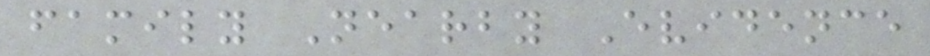family Nearby Evidence
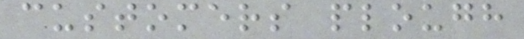customers plough
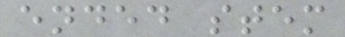ended stem
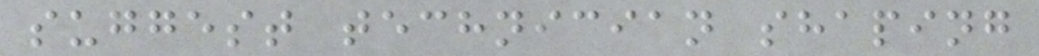suggest technician shaping
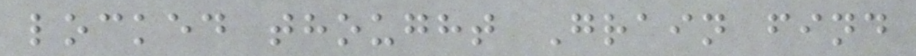locked thought Grain find
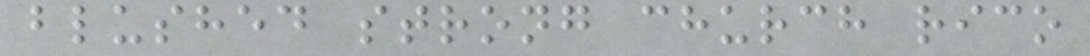blushed strong church rico
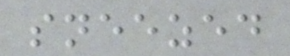sneezed
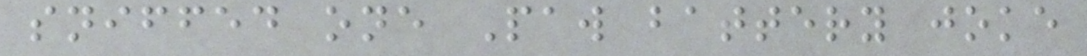sniffed one Paw battery joke
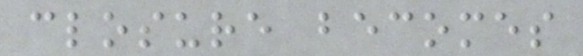closure becomes
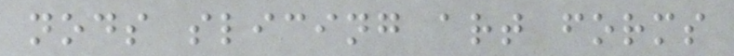nods slicing art forms
